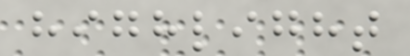highlight
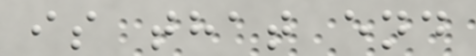is that end
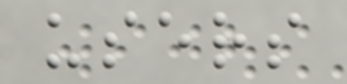users
